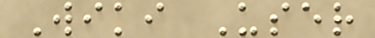Wiki User
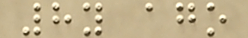8y ago
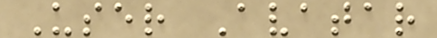User Avatar
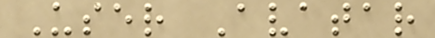User Avatar
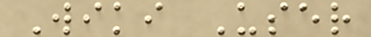Wiki User
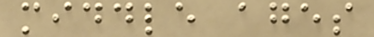middle ages
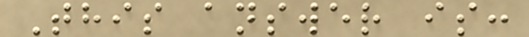This answer is:
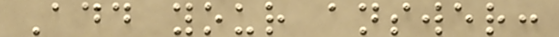Add your answer:
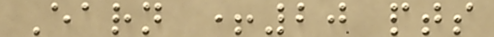Earn +20 pts
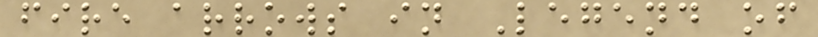fire arrows in Legend of
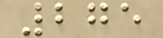275
